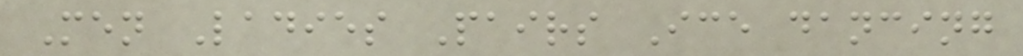Men Ladies Pairs Ice dancing
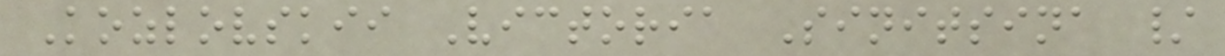Kozlovskii Victoria Sinitsina /
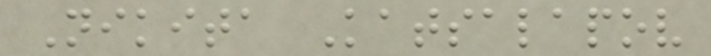Nikita Katsalapov
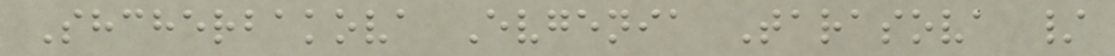Shcherbakova Evgenia Tarasova /
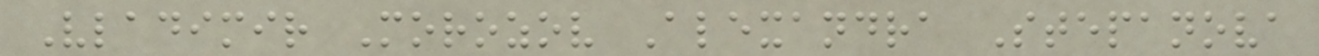Vladimir Morozov Alexandra Stepanova
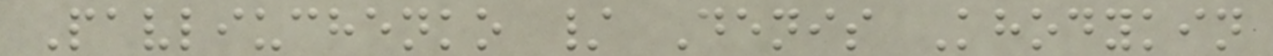Pavliuchenko / Denis Khodykin
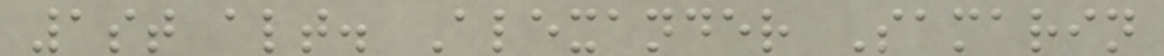1st alt. Alexander Samarin
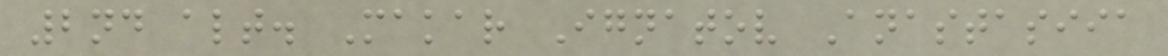2nd alt. Makar Ignatov Anastasiia
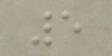5
